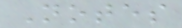Notes
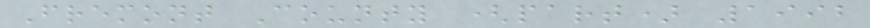Fremont County (part) 1992
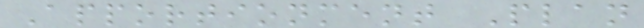Apportionment Plan
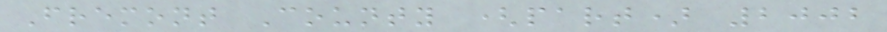Fremont County (part) 2002
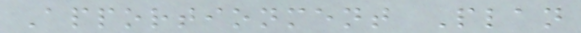Apportionment Plan
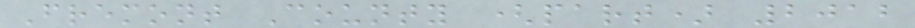Fremont County (part) 2012
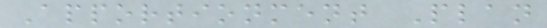Apportionment Plan
